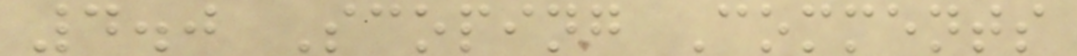4.0 Scoping Comments
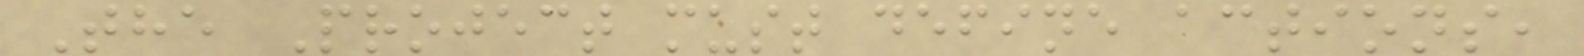The Project must define actions,
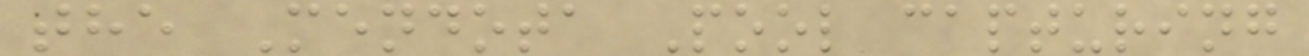the Mendota Pool capturing
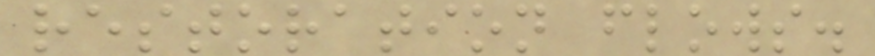restoration flows.
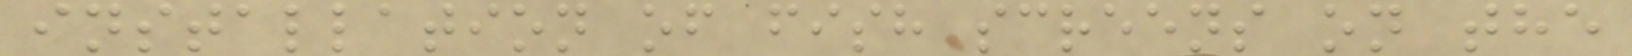installation of fish screens on the
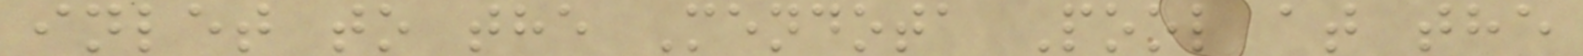inlet to the Mendota Pool at the
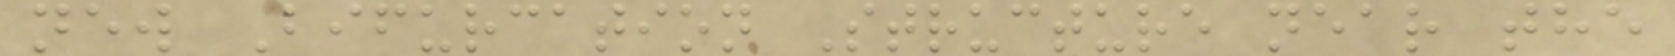new Bifurcation Structure near the
